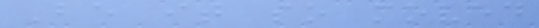Be it so moved
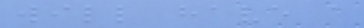will have a
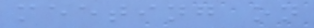meeting on
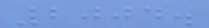2004.
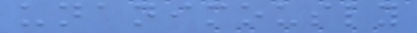unanimously
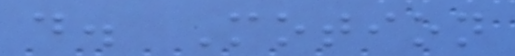d. Motion
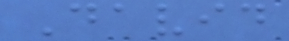David
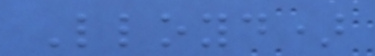Lloyd)
